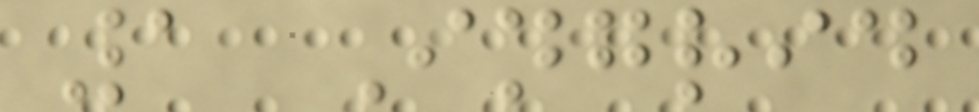1 Ingrid
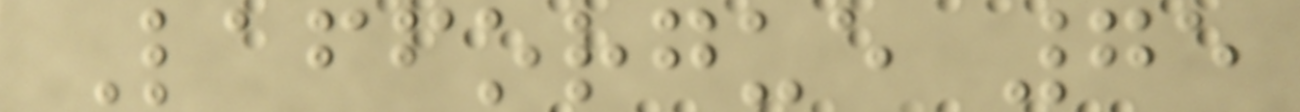Lafforgue 75
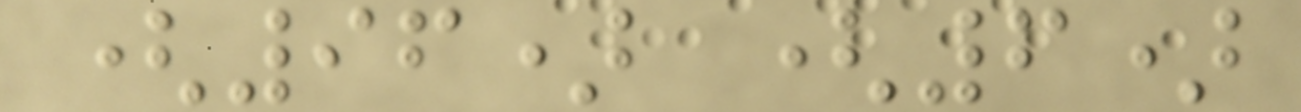(96) (6)
